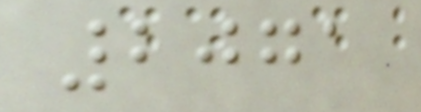2071
